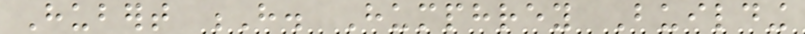Hubert H. Humphrey Building
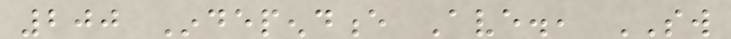200 Independence Ave., SW
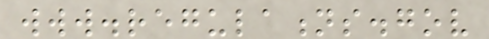www.regulations.gov
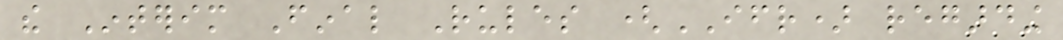the Interim Final Rules (IFR) regarding
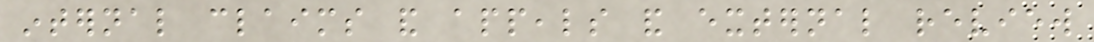internal claims and appeals and external review
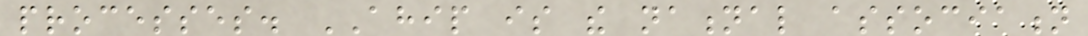processes. AHIP is the national association
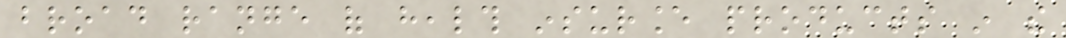broad range of health insurance products in the
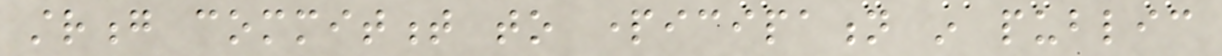strong commitment to participation in public
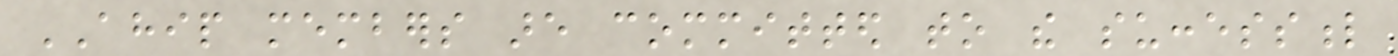AHIP members are committed to the successful
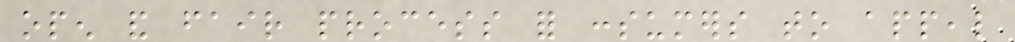open and fair process for consumers to appeal
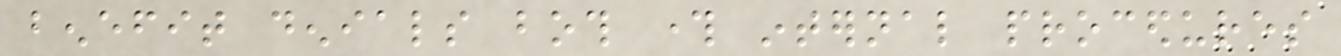benefit denials both through internal procedures
